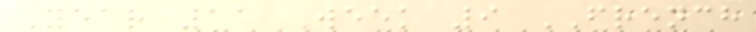Year 11 Week 9 FRENCH
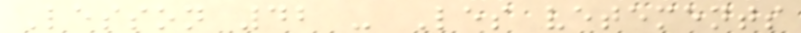Lesson 42 - Les vetements
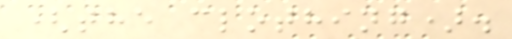(the clothing).
